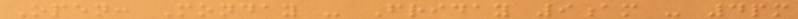Open: Monday - Friday 9am - 4pm
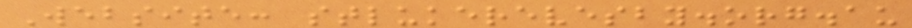Website: stlukerevesby.org.au
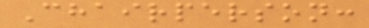Chairperson:
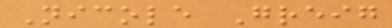Nicole Greig
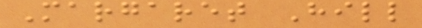Margaret Hill
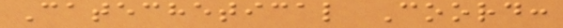Catechetical Coord:
